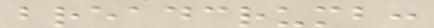breadcrumb:
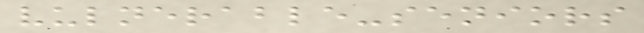vulnerable-seniors
